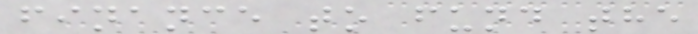finance to fund the
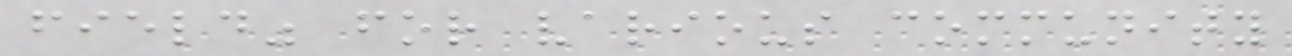field" for various community
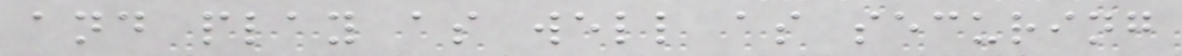and play as well as securing
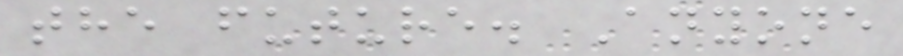the future. Anyone
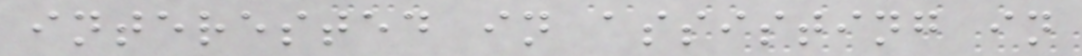interested in assisting in
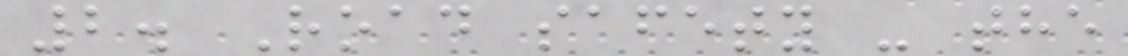2. Road safety - the
